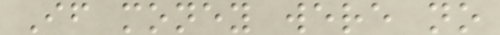If money were no
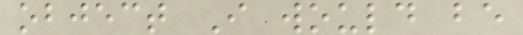object I would be
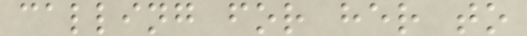calling for her to
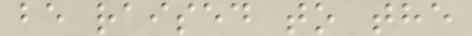be raised to the
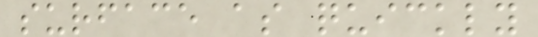surface as quickly
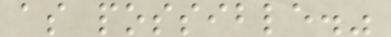as possible."
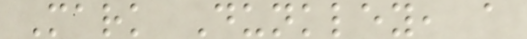Mark Dunkley, a
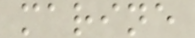marine
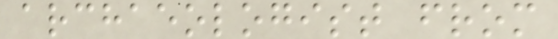archaeologist from
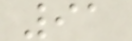91
